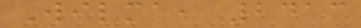Wilma, 2413
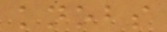knobs
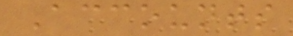Accounts
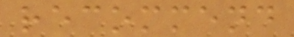recommend
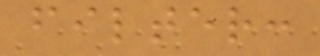filter:
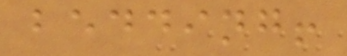bedding!
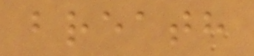breath
